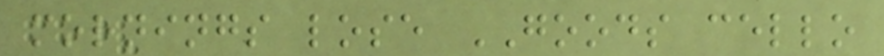mornings lose GOODS cello
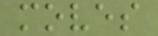moves
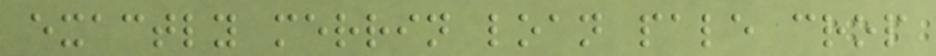exactly merrin loan pale crop
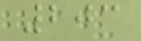203
